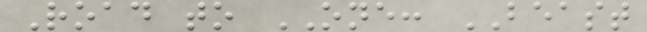Road to ONE: BEAST
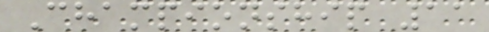Championship 11
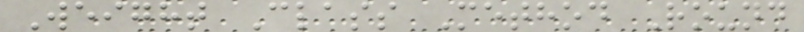Weight Class Method Round
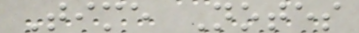Time Notes
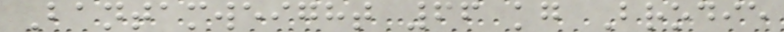Bantamweight 66 kg Brodie
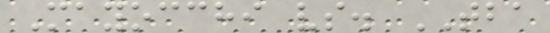Mayocchi vs. TBA
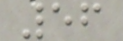56
